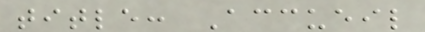title: Accueil
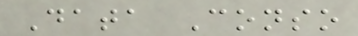Data Conso
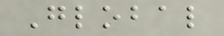Global
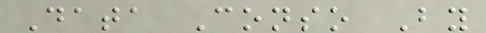Data Conso By
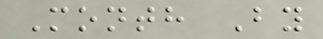Month By
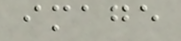image
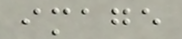image
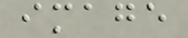image
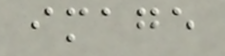image
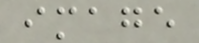image
